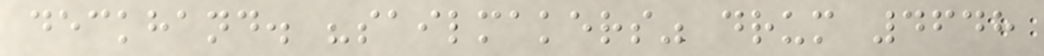deckhand. "sailmakers" drum 4648
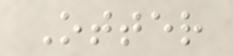Otter
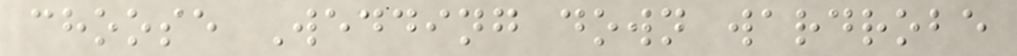choose Wedding down wardrobe
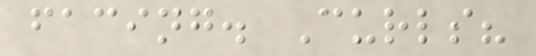facing. Curls?
